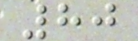80
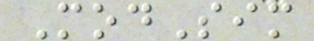ModSim
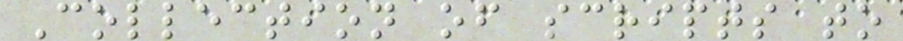Collection of scripts to
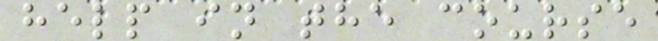help in the course
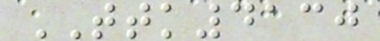TTK4130
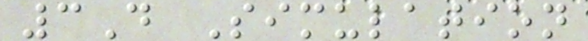3D Simulation
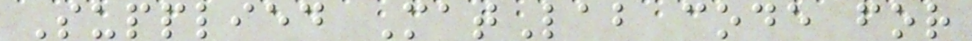Supplied MatLab code for
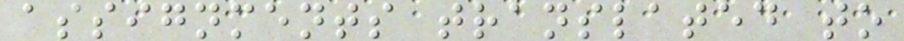assignments translated to
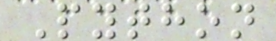Python
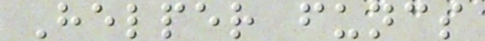Helper funcs
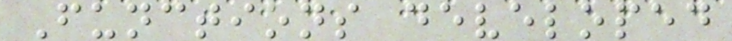Functions developed
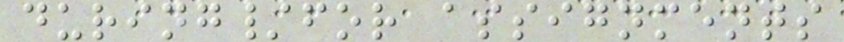during/for assignments
